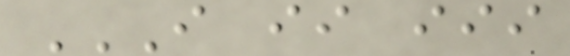I II III
